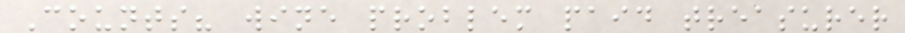Counts? wine problem paid treasurer
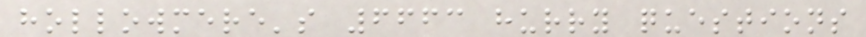hollowmere's 6663 hurry questions
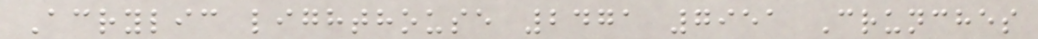Acrylic lighthouse 2471 7951 Crunches
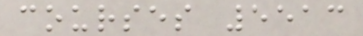courses 5513
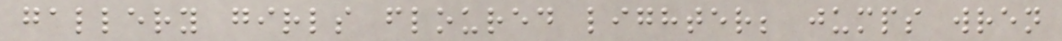gallery girls floured lighter; jumps wren
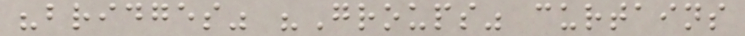"bridges" "Groups" curtains
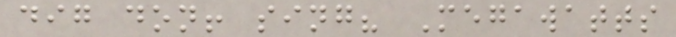dig don! sing? Megawatts
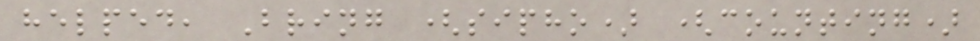helped, Bring (sipho) (counting)
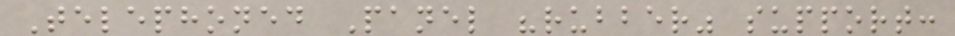Telephoned Panel "rubber" support:
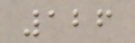126
